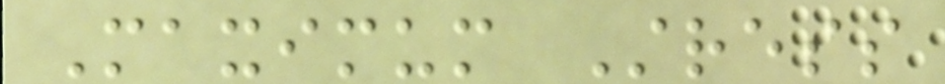Maximum Stress
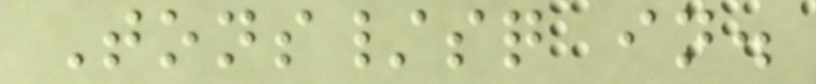Tons/sq in.
